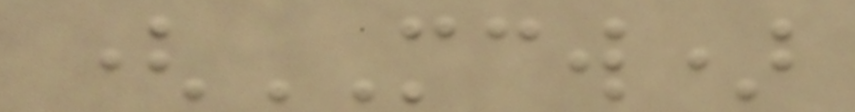(MCW)
